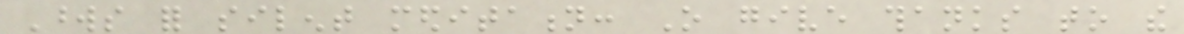Words for silent meditation: O give thanks to the
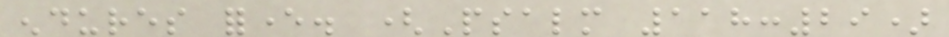endures forever. (Psalm 118:29)
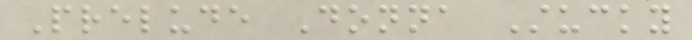Prelude Donna Stucky
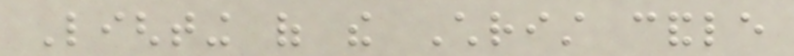Lighting of the Christ candle
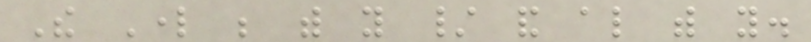The Lord be with you / and also with you.
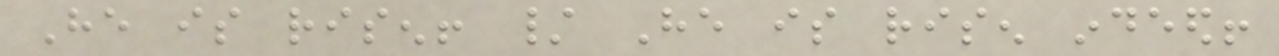He is risen! / He is risen indeed!
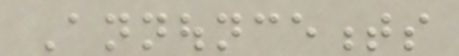Announcements
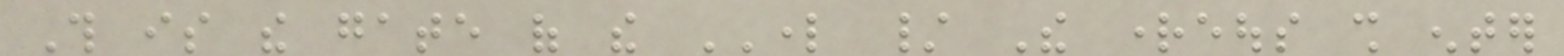This is the gate of the LORD / The righteous shall enter
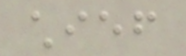chief
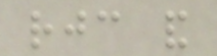rejoice and
